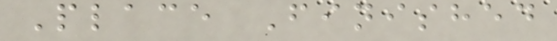Place Finished
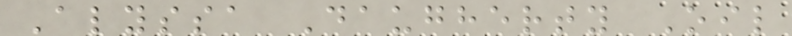Alyssa Daugherty Oil
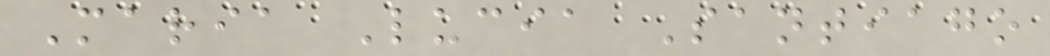Maria Lucia Santiago
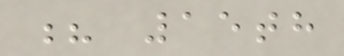? 15th
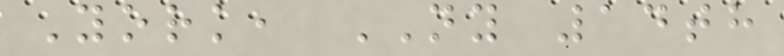York, NY 14th
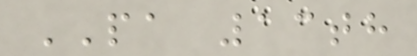PA 13th
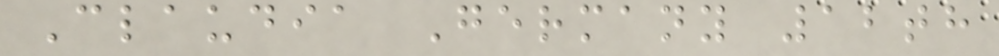Claudia Germany 12th
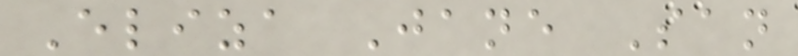Eliza Jane San
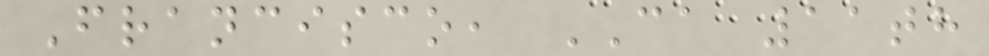Francisco, CA 11th
